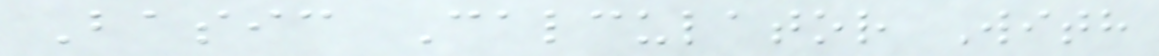Basic Calculator With
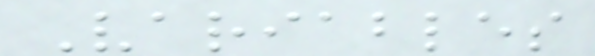Variables
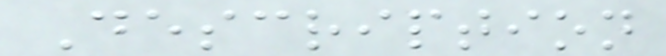Description
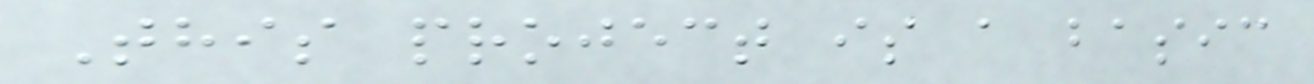This project is a basic
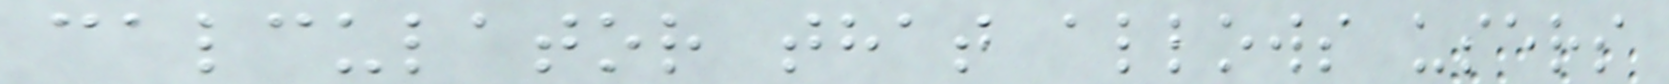calculator that allows users
